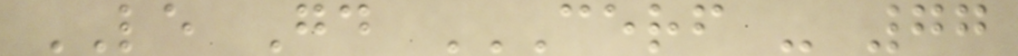LE Gd CERF - 77
